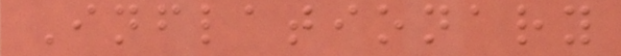Inflationary
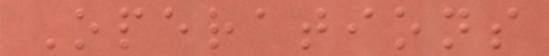Operations
